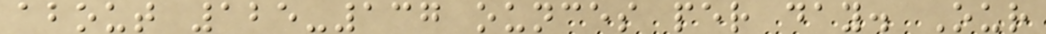about 125-137 ounces per day. Our
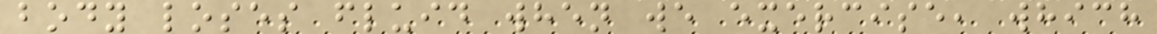body loses fluid when we exercise, which
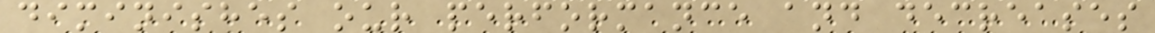diminishes our performance and decreases
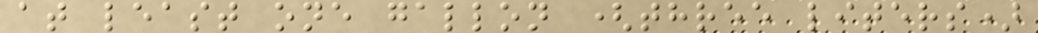at least one gallon (three liters)
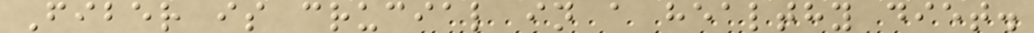Fiber is crucial in a healthy diet.
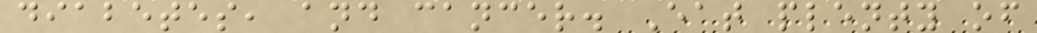diabetes, and cancer. Eat plenty of
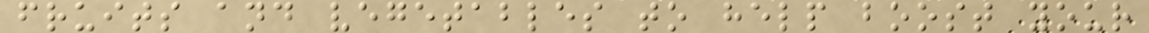fruits and vegetables to help boost your
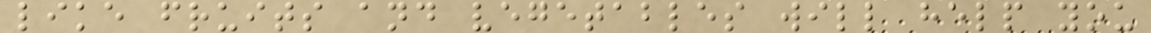like fruits and vegetables will help you
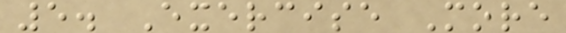5. Exercise More
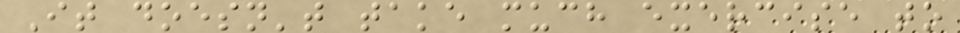It doesn't take much exercise to
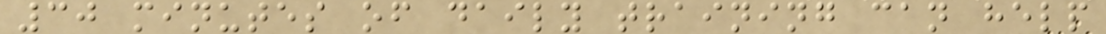30 minutes of daily training can help
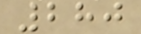280
